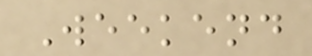Weekend
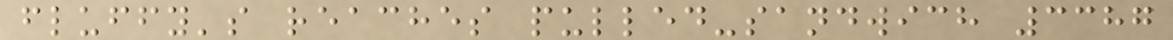fluffy's reaches pulled-sandwich 3387
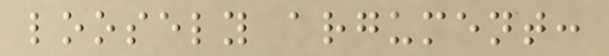loosely argument:
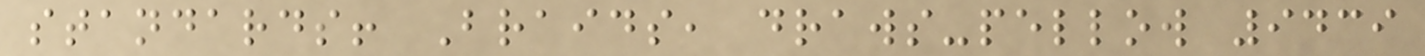standards! Braids, draws-pellow 9439
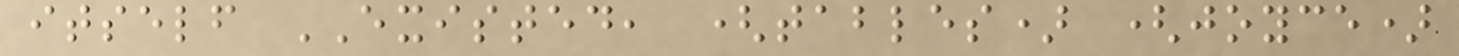itself EXISTED, (tables) (joyce)
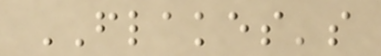FLAKES's
